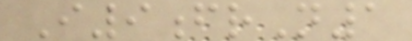I9frN1
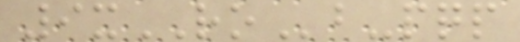9xROb-pqp
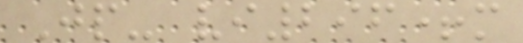Jp- vi296+m
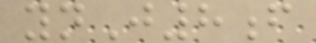ynJ8f
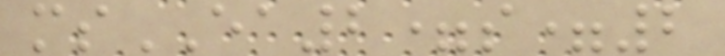msEA2=s=2
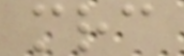mrc
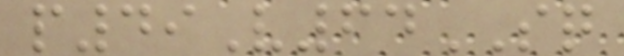p49V64SQ
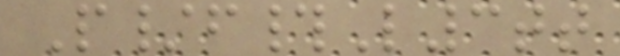P/f#L3tt
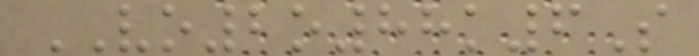VO2o88k6S
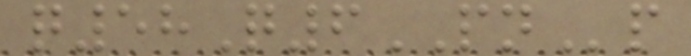q58Q6PNp
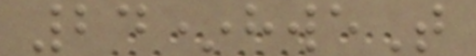24*hweT
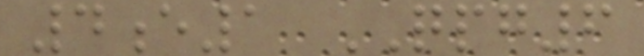4e1 QPG6
